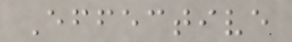Effective
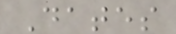Dates
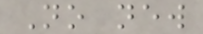No new
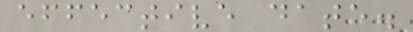effective date.
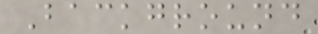Background
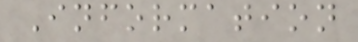Information
